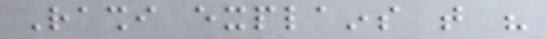Rashi explains that his
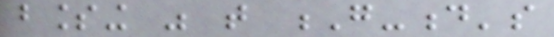blessing was that G-d's
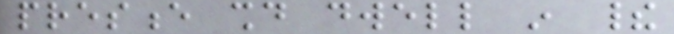presence should dwell in their
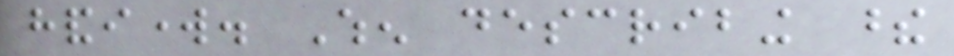handiwork. When describing these
